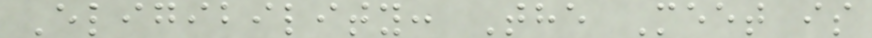Eligibility: The Meet is
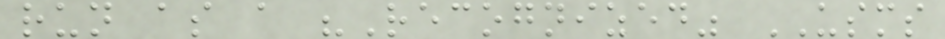run as a "Recognized" USMS
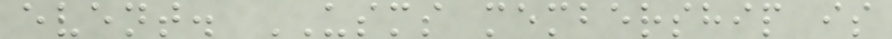event. USMS membership is
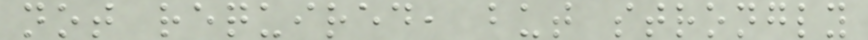not required, but strongly
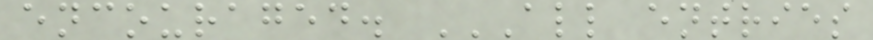encouraged. ALL ENTRIES
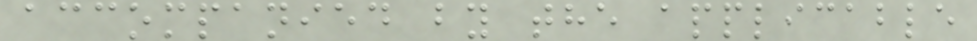accompanied by the applicable
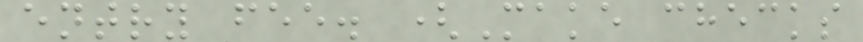entry fee. (Make checks
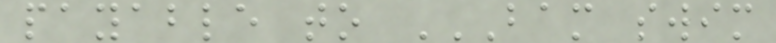payable to BAM SWIM
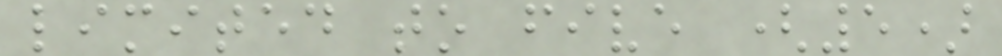limited to five (5)
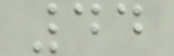44
